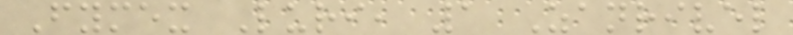Fymex Luri, 1 Zanrivel
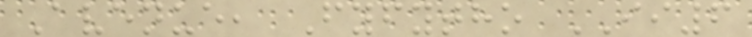Avenue, Fyfytho II6
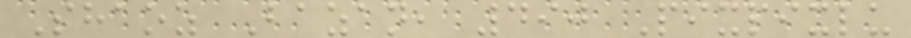Shaoz Bazan, 490 Pixpixlu
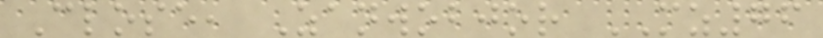Close, Zanwobjor MZ76
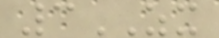3ZX
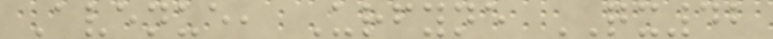Avenue, Urfyne QX42
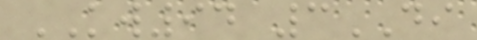KW94 3DI
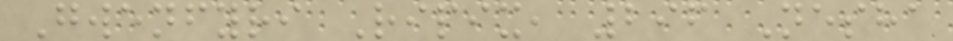Gwenfyri Ripix, 296 Nesha
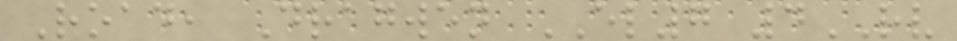Road, Dragwen EL7 4RV
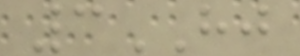3HJ
